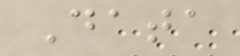Data
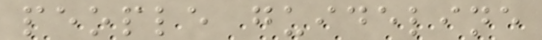people guideline
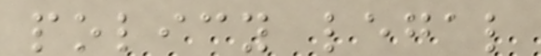policy legal
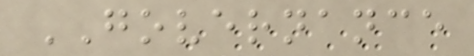GOVERNANCE
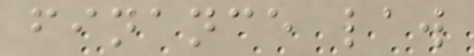finance law
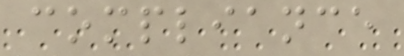compliance
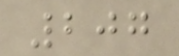207
